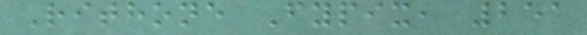Rithone Fypix, 251
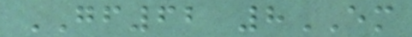GF62 8EM
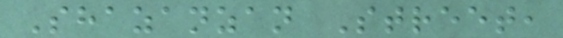Shazanzan Street,
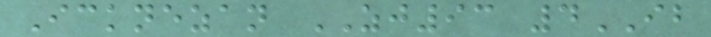Icknezan ZJ93 4IB
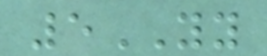5YY
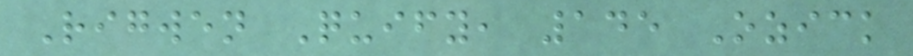Rigwen Quify, 145 Ozick
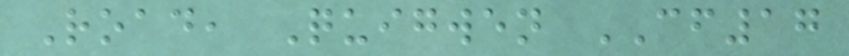Road, Quigwen CF17
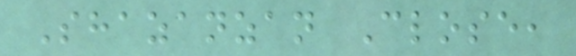Shazanzan Close,
